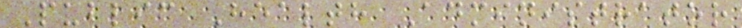Public Health Administrator
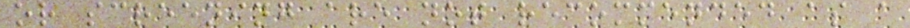or screening are not recommended as a
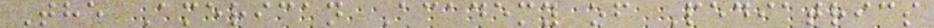The American Academy of Pediatrics
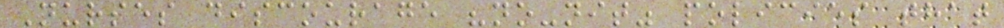Nurses discourage "no-nit" policies that
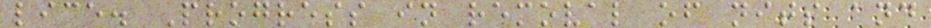lice. Progress in removal of nits and
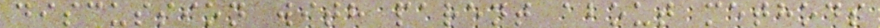discussion with parent about methods
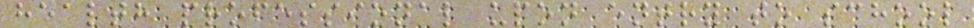health professional upon entry to school
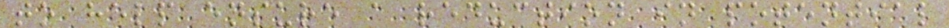to help ensure a reduction in potential
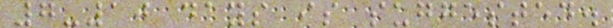7-10 days is suggested.
